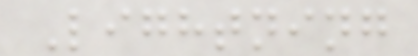Lightning
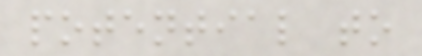potential to
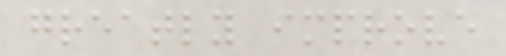greatly improve
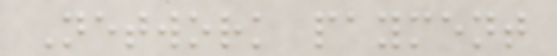Network payment
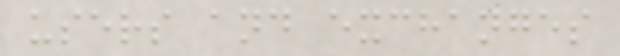users and exchanges
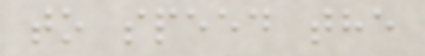to speed the
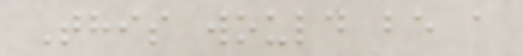This would be a
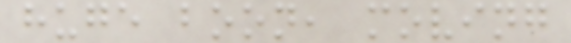huge boon, moving
